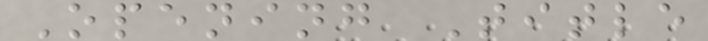Opening Title
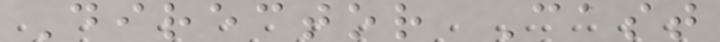Director Cast
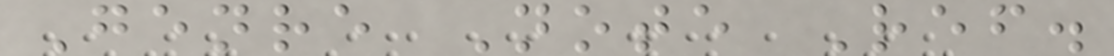Genre Note Ref.
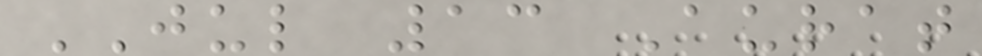JUL 13 Aurat
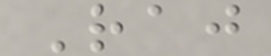Raj
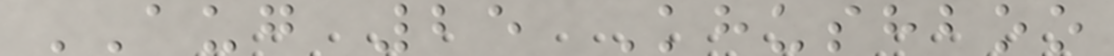AUG 25 Khushboo
